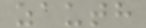zauth
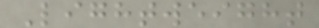Lightweight
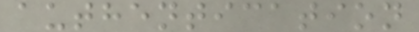authentication
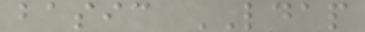basic LDAP
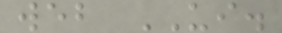web UI.
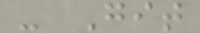- Git
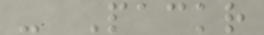- Packr
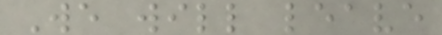We will leave
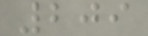209
